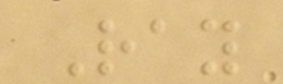Ray
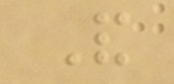And
